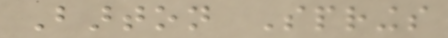Barton Springs
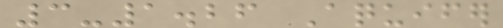3-1.26 Aquifer
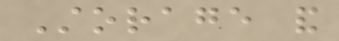Storage and
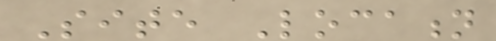Site Location
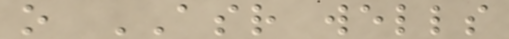o ASR wells
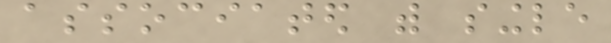associated with single
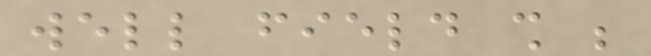well field shall be
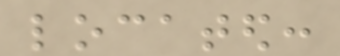located:
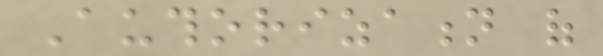Authorization of
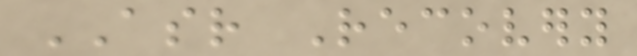ASR Recovery
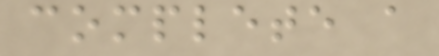complete a
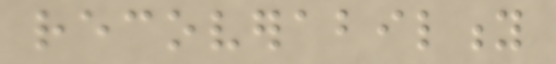recoverability
